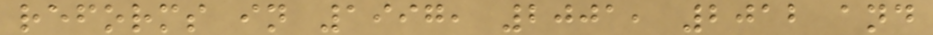reforms in 1997, 2001, 2012 and
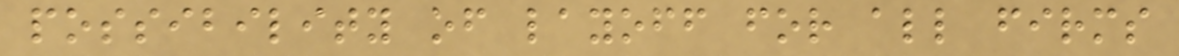possibility of layoff for all firms
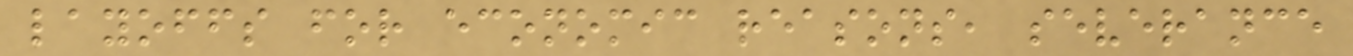layoffs for economic reasons, severance
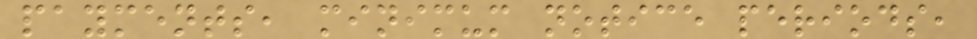payments, minimum notice periods,
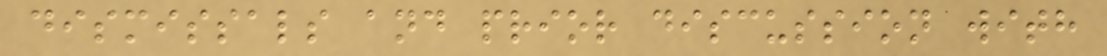dismissals and prior discussion with
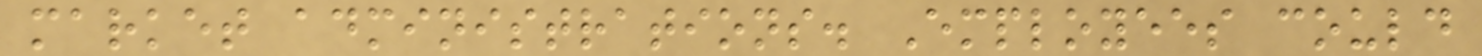market administrations. Employees could
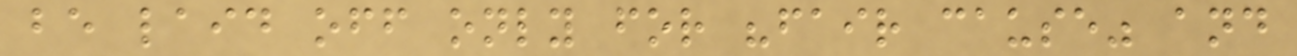be laid off only for "fair cause" and
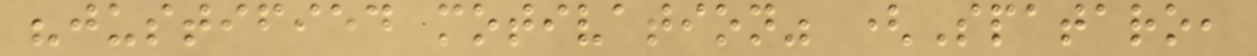"justified motivation" (Spataro,
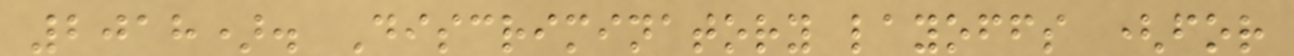2018). Discriminatory layoffs (for
